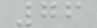76
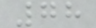78
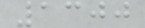1300
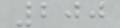200
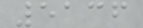5136
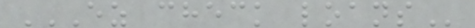EZ CHECK LOANS
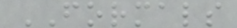FORMALS
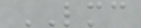LMC
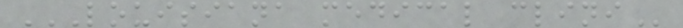LOUISIANA MEDICAL CLINI
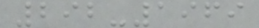292-1969
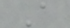A
